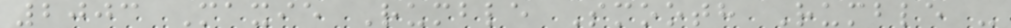2003 Maxie Rumble Smooth Rumble -
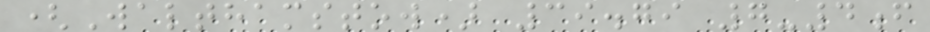(Walthamstow) 39.79 7-4f
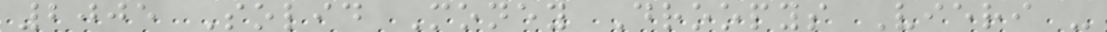2005 Solid Money Droopys Vieri -
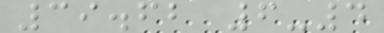39.62 6-4
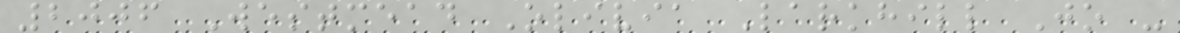2006 Westmead Olivia Larkhill Jo -
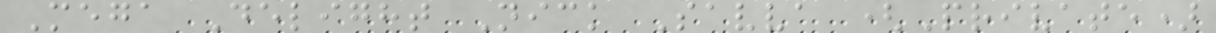Mega Delight Nick Savva (Private)
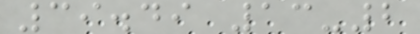39.49 13-2
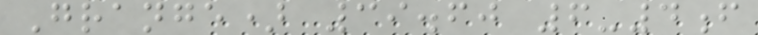Grange) 39.60 6-4f
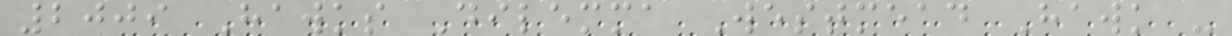2009 Hawks Dilemma Westmead Hawk -
